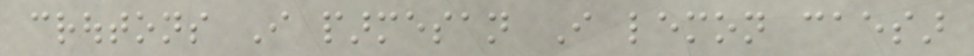croutons I parmesan I lemon caesar
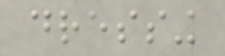dressing
